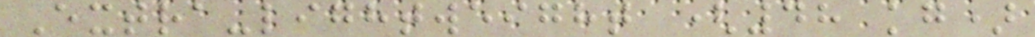Extra-lightweight (48 kg)
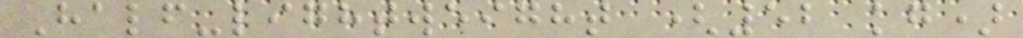Half-lightweight (52 kg)
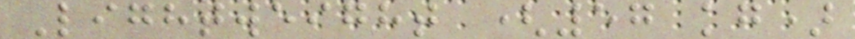Lightweight (57 kg)
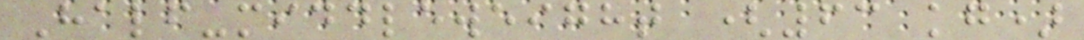Half-middleweight (63 kg)
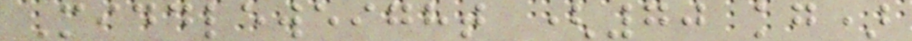Middleweight (70 kg)
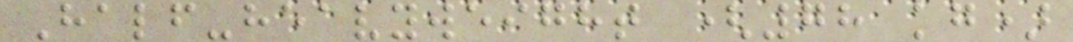Half-heavyweight (78 kg)
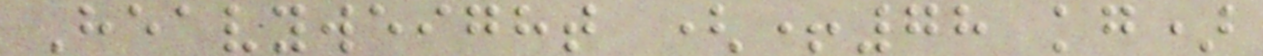Heavyweight (+78 kg)
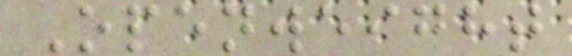Openweight
